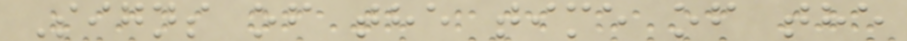Signs of the time of the
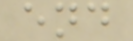end
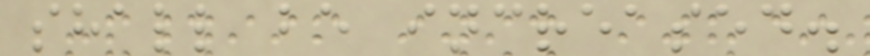shall be increased.
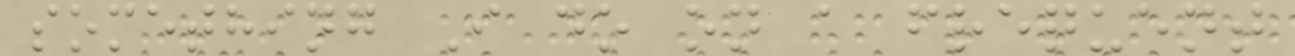something I do on a frequent
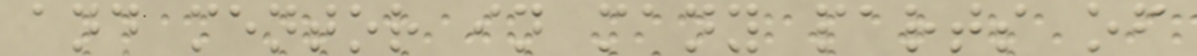and mentor in many parts of
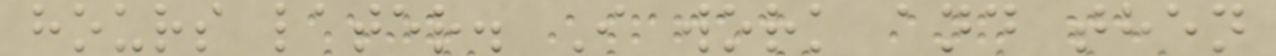hours later. I work and then
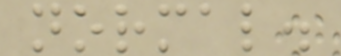normal.
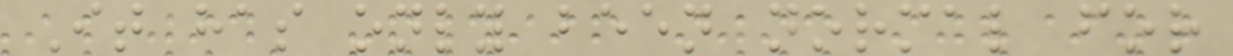It has only been normal for
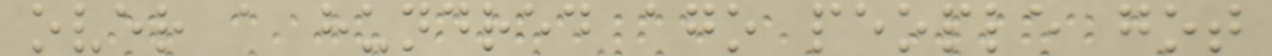over a hundred ago people got
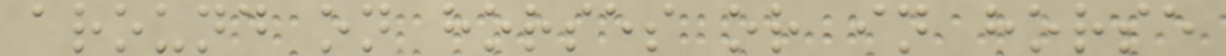around on horses or in horse
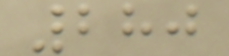280
